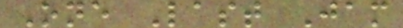One Last Jam
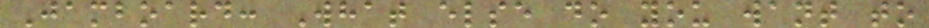Jamboard: What else do you want to
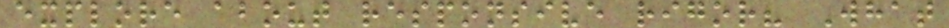explore about responsive rigor? What
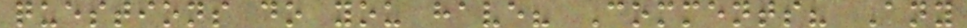questions do you have? Comments? Any
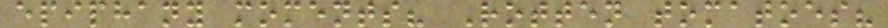epiphany moments? Rotten tomatoes?
